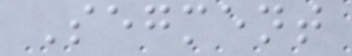Segment
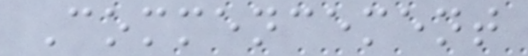Commencement
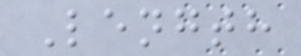Length
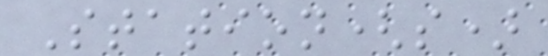Station(s)
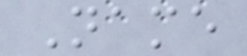Name
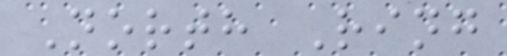North Ring
